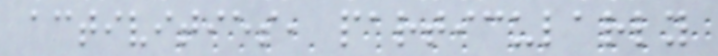activities, particularly
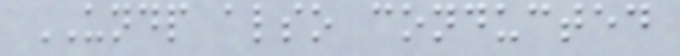UNDP also conducted
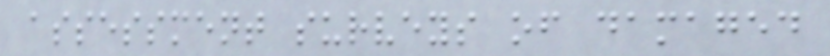assessment surveys of damaged
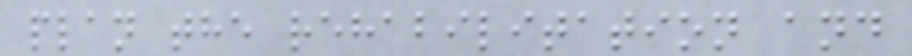plan the rehabilitation and
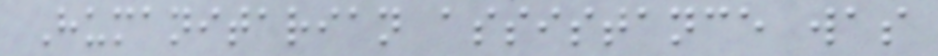Humanitarian assistance was
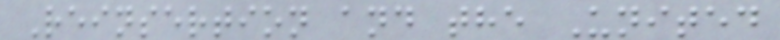Reinsertion and the United
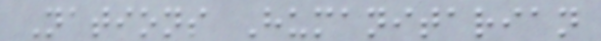Nations Humanitarian
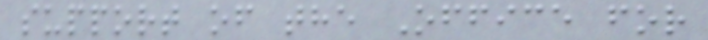support of the Office for
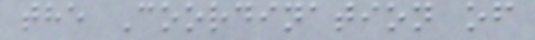the Coordination of
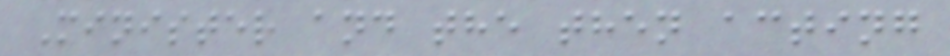Minister and the then acting
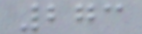273
